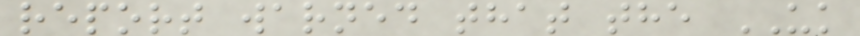report warned that the UK
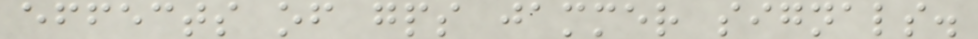effects of gps jammer signals.
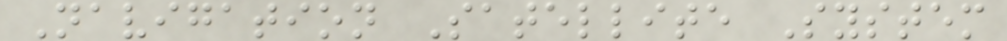Navigation Satellite System
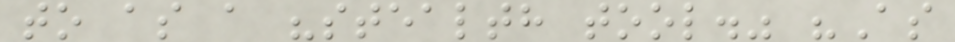to as a "stealth tool." "As
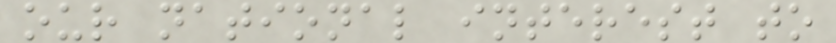our national interest to
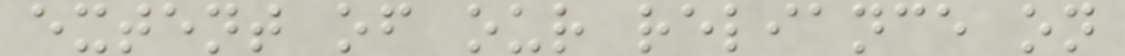extent of our reliance on
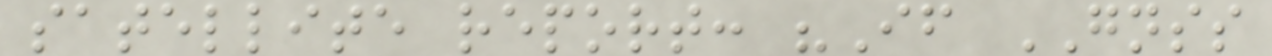satellite report: "If GNSS
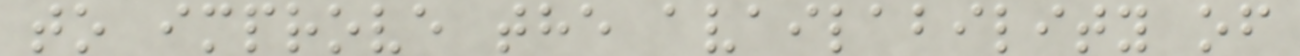to improve the availability of
